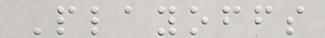Playoffs
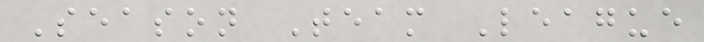Season Team League
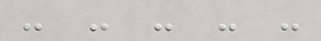- - - - -
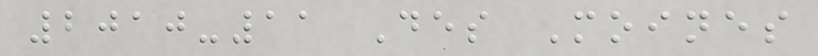2010-11 Des Moines
